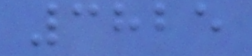3825
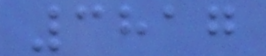3817
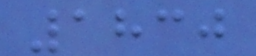1830
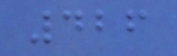426
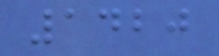1420
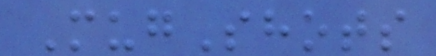MugShots
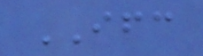IFC
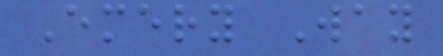Emery Way
